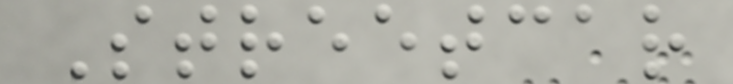Streetcar
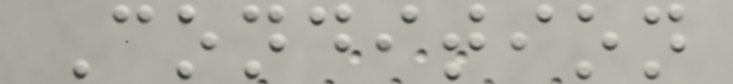Condition
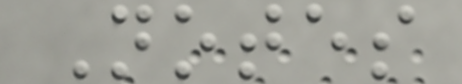Notes
